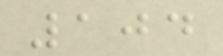104
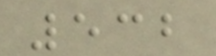532
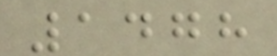1478
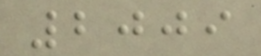2009
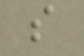s
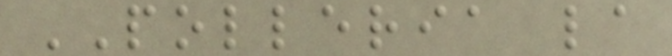POLLERIA la
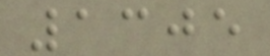1305
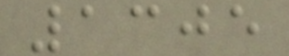1305
